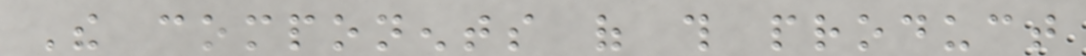The components of this product
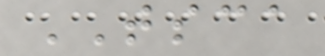TSCA
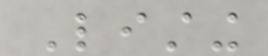Listing
